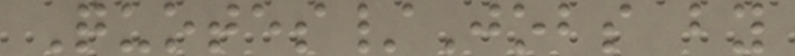Quotes/Jobs by
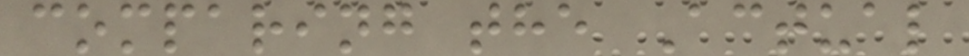comparing the Actual
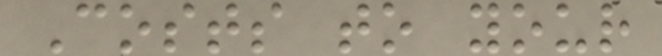Costs to your
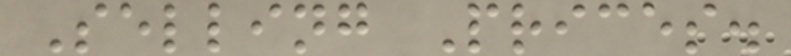Selling Prices.
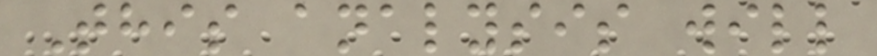This analysis will
